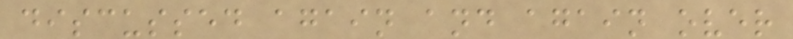discussed again and again over
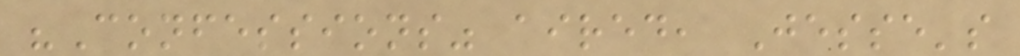"Confessions" aired, Jesse's
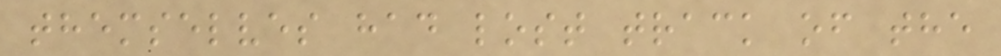themselves had lost track of the
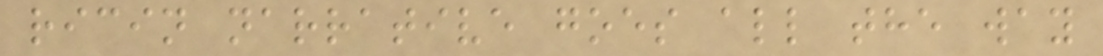ricin narrative goes all the way
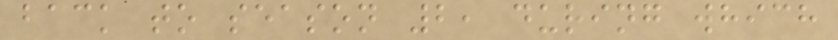back to season 2, during which
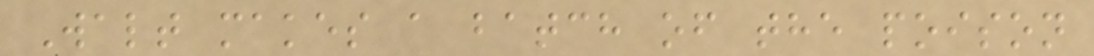Walt makes a batch of the poison
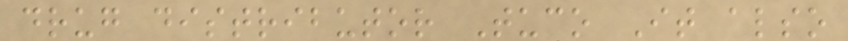drug distributor Tuco It also
